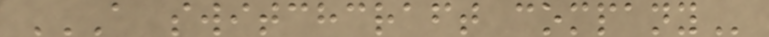A SWITCHCRAFT COMPANY
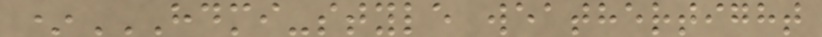*HDMI-STYLE WEATHERTIGHT
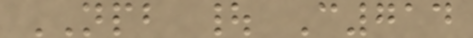NPB | C714
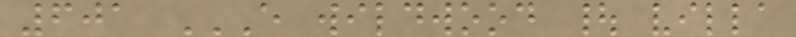601 E WILDWOOD | VILLA
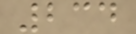234
